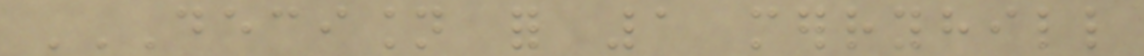DECISION FOR 1 MERRYHILL
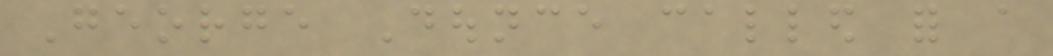George Dounce called for a
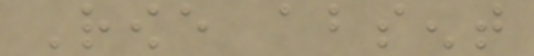Rowe absent
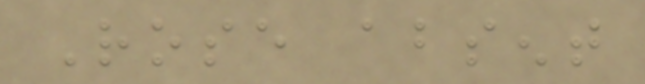Rose absent
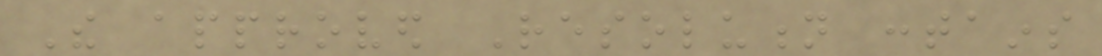The approved Resolution contains
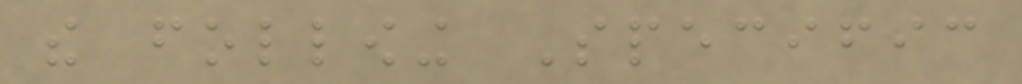the following Specific
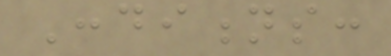Conditions:
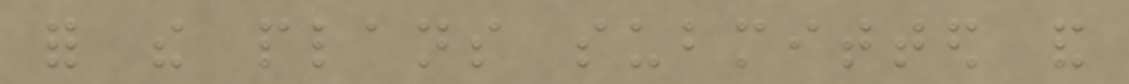for the plans submitted and
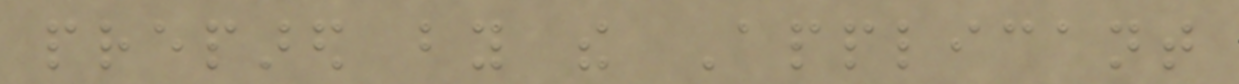prepared by the Applicant
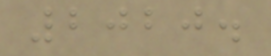2020.
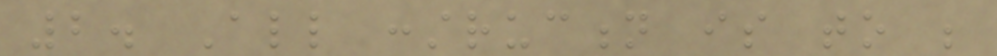2. All construction is to be
